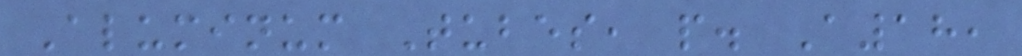Aluminum Tubes, p. A18,
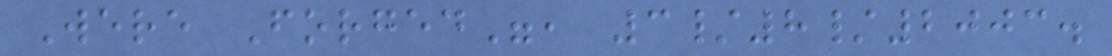Were Forged", 3/8/2003.
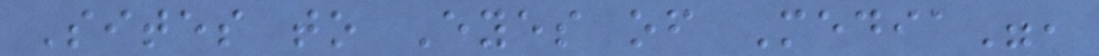Sites to Eyes of Media",
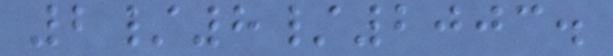2/8/2003.
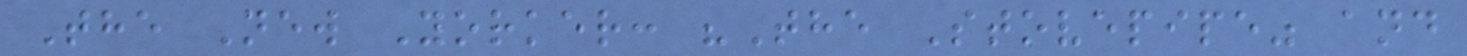The New Yorker: "The Stovepipe" and
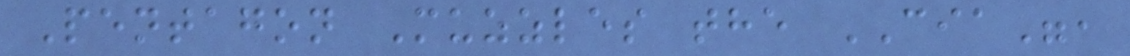Pentagon Muzzles the CIA",
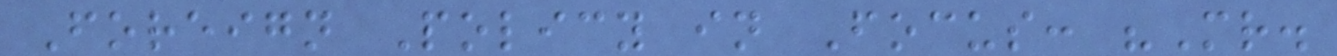Foreign Policy in Focus: "Mr.
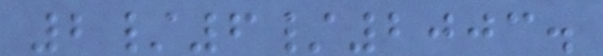2/6/2003.
